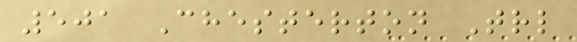501 Chesterton Trl
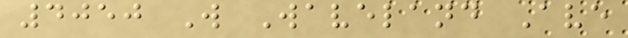4050 W Waveland Ave
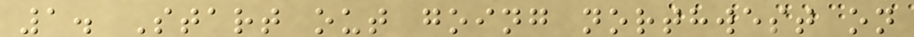1. Start out going northwest on
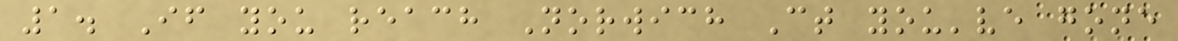1. If you reach Norwich Ct you've gone
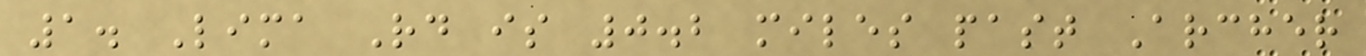1. Lima Rd is 0.2 miles past Archer
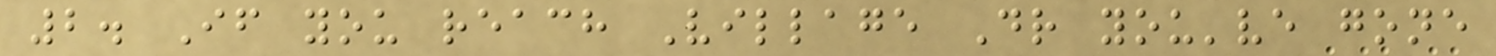2. If you reach Village Dr you've gone
